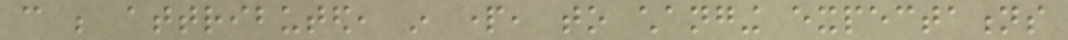can be attributed, in part, to changing expectations
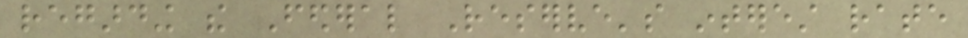regarding the Federal Reserve's interest rate
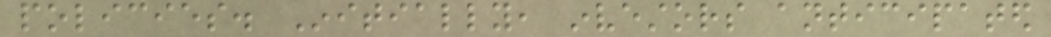policies. Initially, investors anticipated
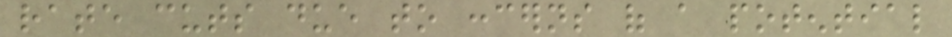rate cuts due to concerns of a potential
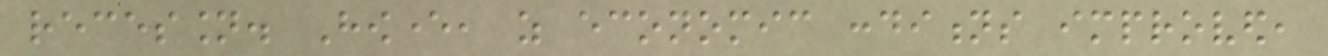recession. However, as economic conditions improved,
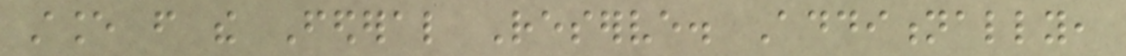stance from the Federal Reserve. Additionally,
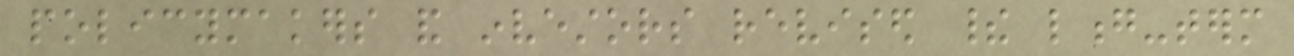policymakers and investors revised their long-term
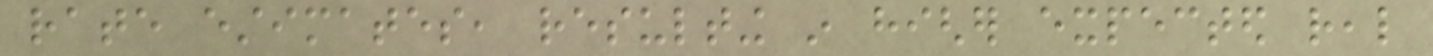rate estimates, resulting in higher expected real
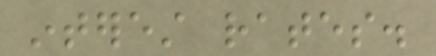interest rates.
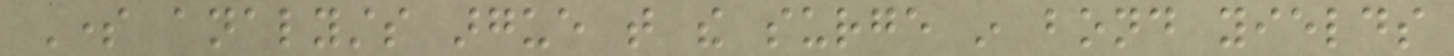Some analysts argue that the surge in bond yields
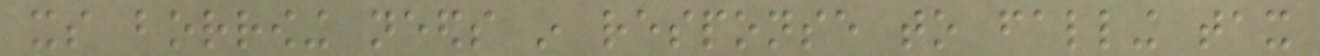its borrowing needs in response to falling tax
